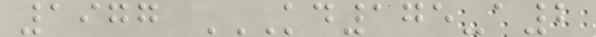1977 KD175-A2
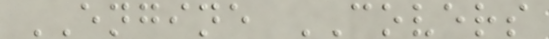ENGINE COVERS
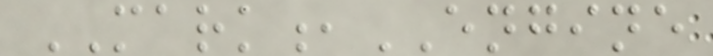MARK,ENGINE
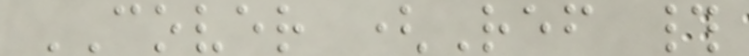COVER (Ref #
